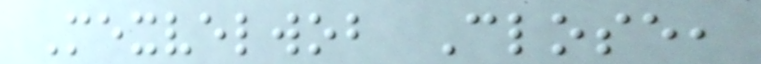Mexvelwob Close,
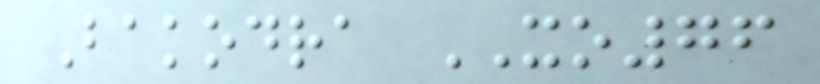Bakodra XO76
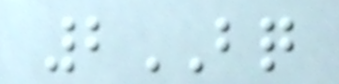2BQ
